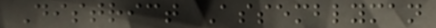District Assemblyman
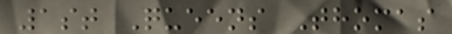1st Queens Thomas
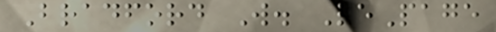Bradford W. LePage
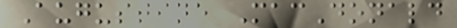Augustine MacDonald
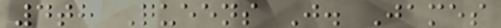4th Queens J. James
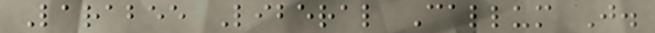Larabee Liberal Callum J.
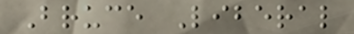Bruce Liberal
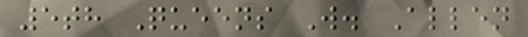5th Queens W. Allen
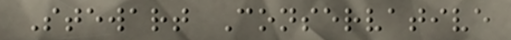Stewart Conservative
